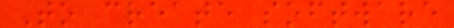To create software
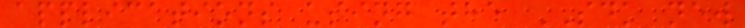applications using the SDK new
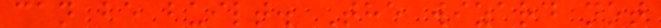can be built. The wizard not
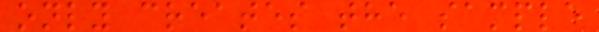only creates the sample
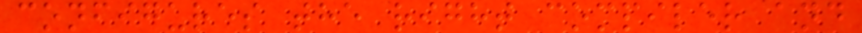configures the right compiler and
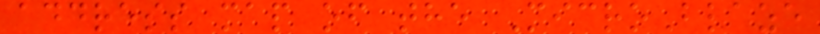address map of the MicroBlaze
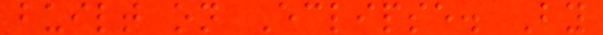built on Eclipse. By
